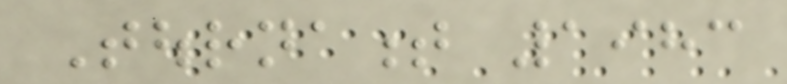Tournament 1983
